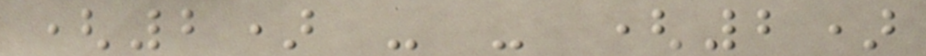(2) - - (2)
